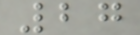27
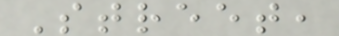Street,
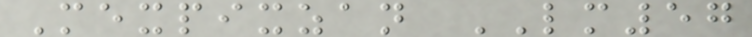Mexpixzan LM57
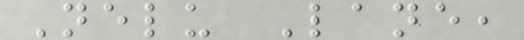Nelu Lane,
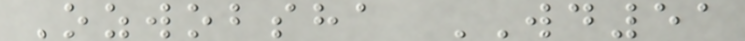Ozwobsha WD51
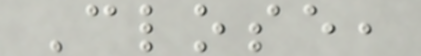Close,
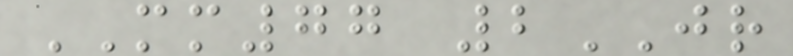MM77 2JR
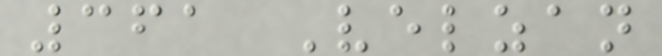361 Velzan
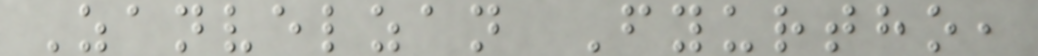Zanvelzan Fyurtho,
